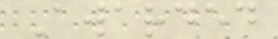Awarded
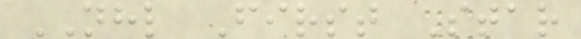NHL First Star
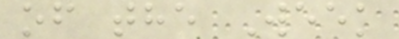of the Week
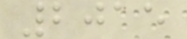2015
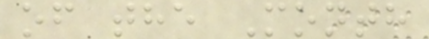of the Month
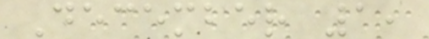December 1,
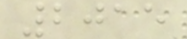2015
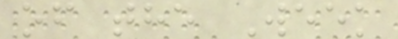of the Week
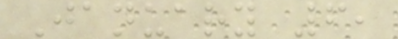January 6,
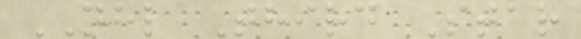NHL Third Star
